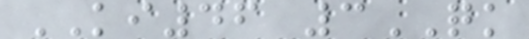KI46 3QK
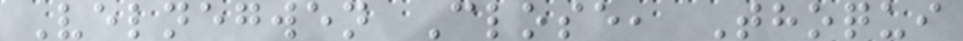Velnegwen Close, Thoqui
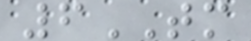6TM
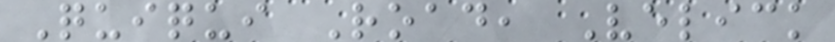Quiqui Road, Velick
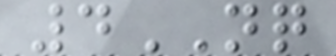4NQ
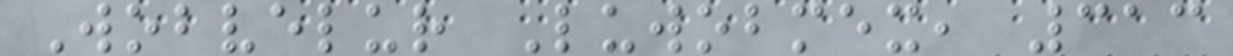Wobvelur Luwobmex, 313
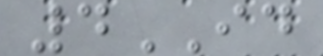4ID
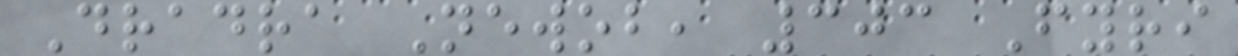Dradra Newob, 303 Fyri
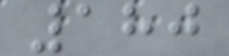180
